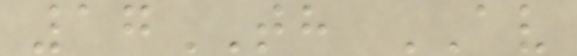17TH AV
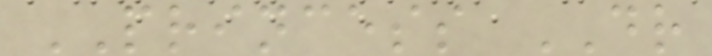PRINCESS DR
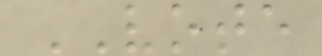VOTE
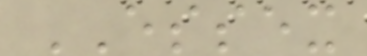ESSEX
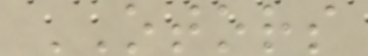OTORS
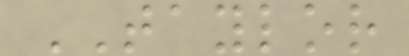TAYLOR
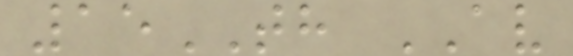15TH AV
